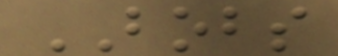BOBS
